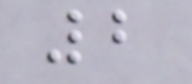2
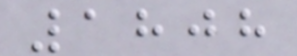1808
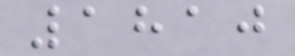1810
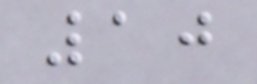10
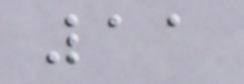11
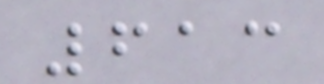613
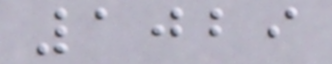1029
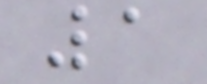1
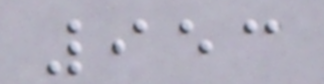953
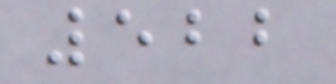522
